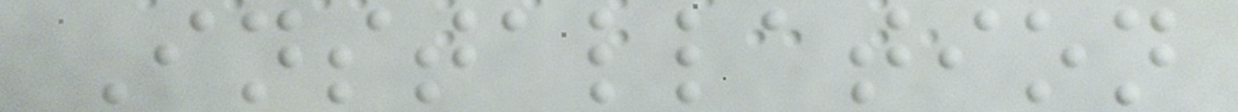Installation
